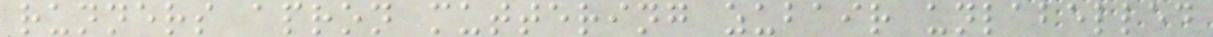runners apron muttering zubair unlabelled
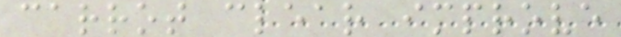carrot clear improve
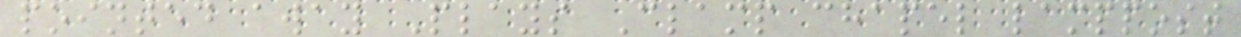pointed away Plays Clamp chapel lamppost
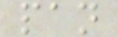pan
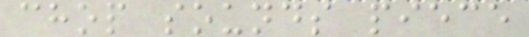chop sounds piece
